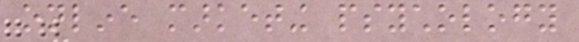online marketing psychology
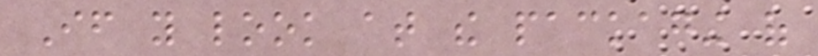If you look at the packaging of
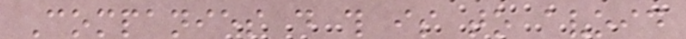Companies do this is to avoid
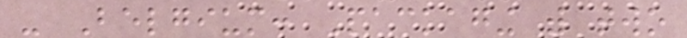- Belgium: Packaging with two
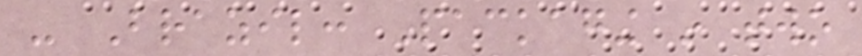- Brazil: Packaging in two
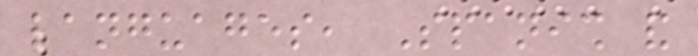languages, Spanish and
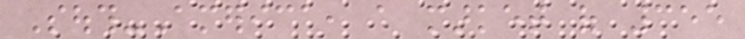South-America, a market of 355
